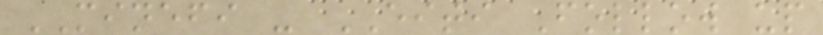MINEFI - EITI Follow up
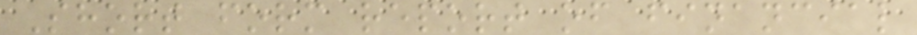Short form report of financial
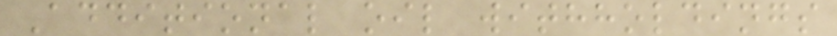Additional oil withholdings
